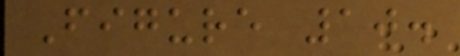Figure 10.
